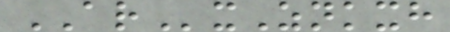ARxZnkxh
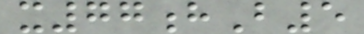x77hB5
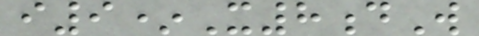i9*X8dW
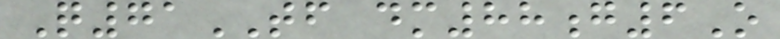Q71TF dm88g6O
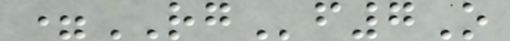=RGf7O
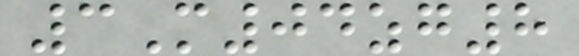3M04zg8
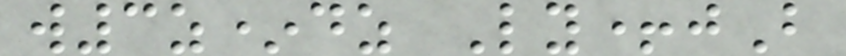w3z*dz Ly+jB
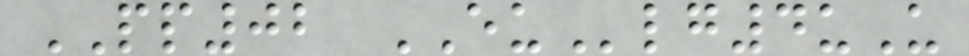PP02 EUlg4uU
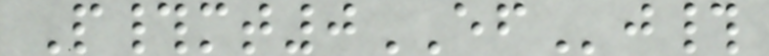P#mt0EFj#
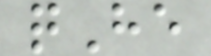qHe
